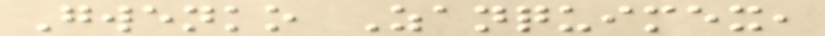Gwenko Zanquimex,
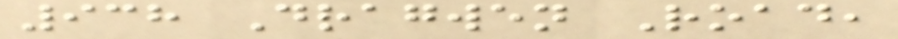938 Dragwen Road,
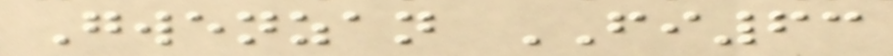Gwenzan FI63
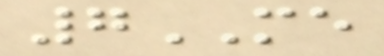7ME
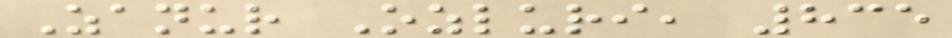Zanur Ozluri, 835
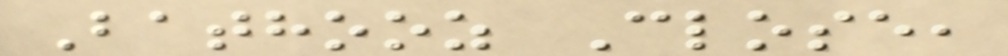Bathooz Close,
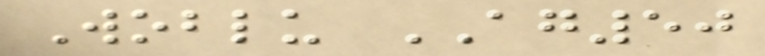Woblu AG50
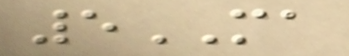5MA
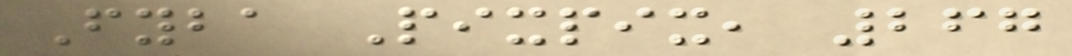Fyba Pixpix, 267
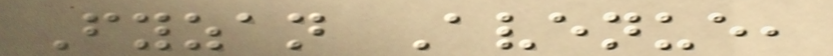Fyzan Avenue,
